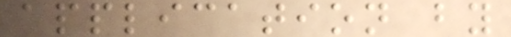application by
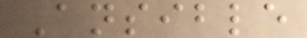Ansible
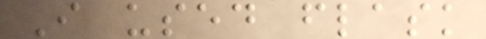I used flask
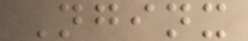Nginx
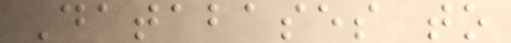Databases to
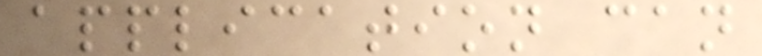application can
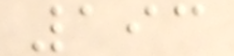193
